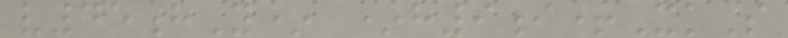v45hY* *h9i+XkS
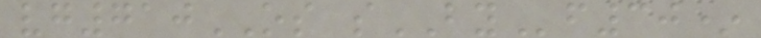vg710OS sBYf30*
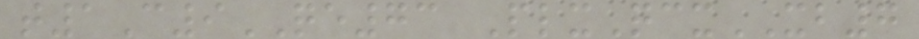t1C9QE73 PlxQcxXB7
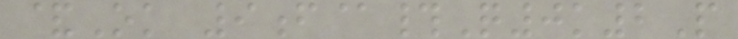&Ok 9f@#Q0k2P
